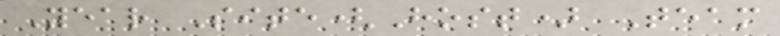Year Site(Host) Team
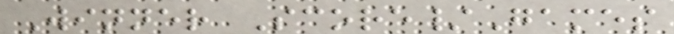Winner Score/Games
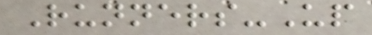Runners-Up
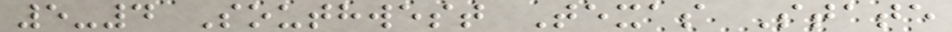5-4 Southwest Texas State
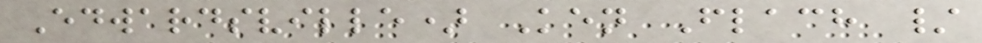Edwardsville) Ken Flach /
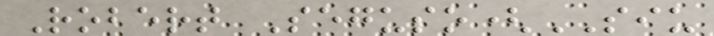Robert Seguso(SIU
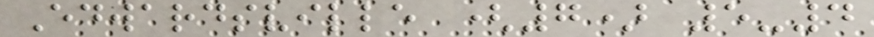Edwardsville (7) 5-4
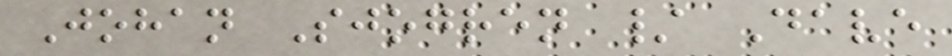Johan Sjogren / Dave
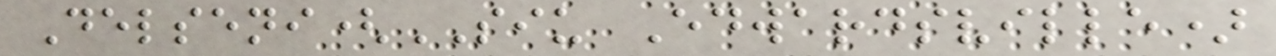Delseni(SIU Edwardsville)
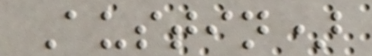Austin)
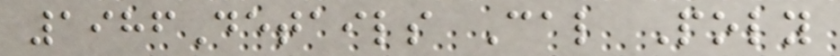1986Details Cal Poly
